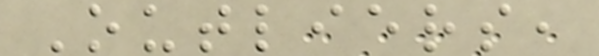Outliers,
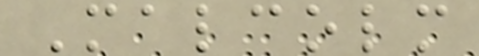Malcolm
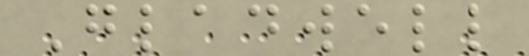Gladwell
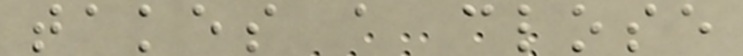takes a close
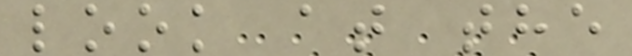look at the
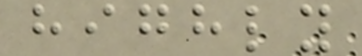highly
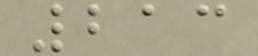213
